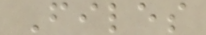Files
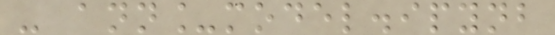- ann_model.ipynb
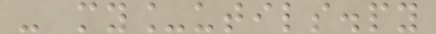- my_utils.py
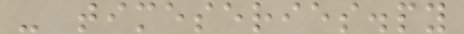- timeseries.py
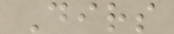Dirs
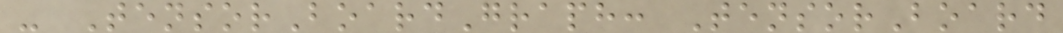- TensorBoardGraph: TensorBoard
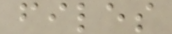files
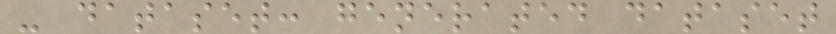- dataset: generated dataset
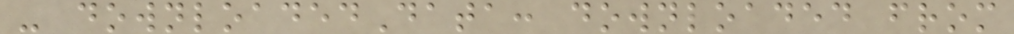- downloadedData: downloaded from
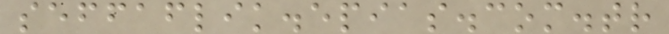seffaflik.epias.com.tr
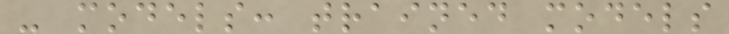- models: trained models
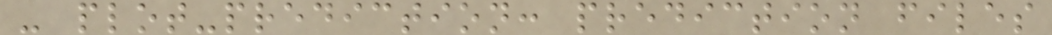- plot-prediction: prediction files
